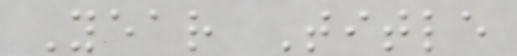Year Title
